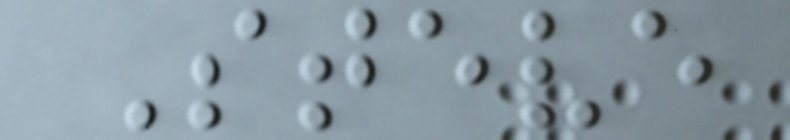Steve
